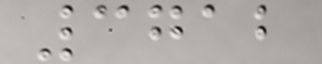3712
